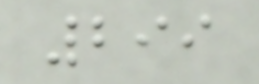299
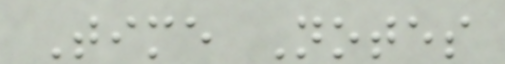Time Notes
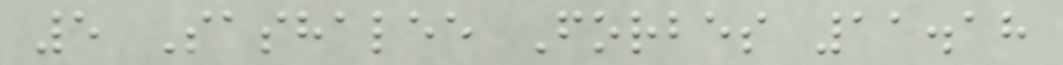5 Sashalee Forbes 11.18
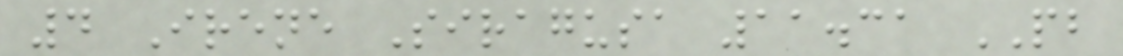4 Irene Siragusa 11.31 PB
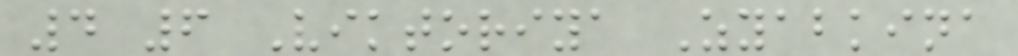4 6 Viktoriya Zyabkina
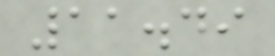11.49
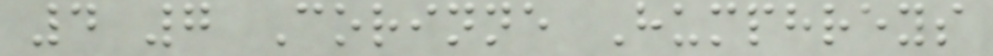4 7 Corinne Humphreys
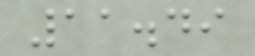11.49
